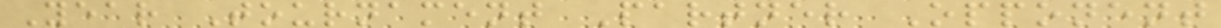Year Tournament Partner Opponent
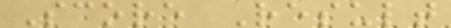Score Result
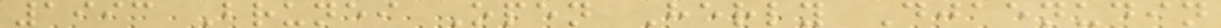1993 Brunei Open Herly Djaenudin
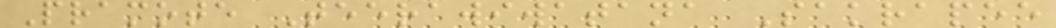Pramote Teerawiwatana Sakrapee
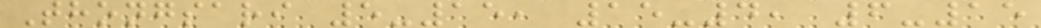Thongsari 5-15, 15-4, 6-15
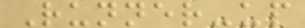Runner-up
